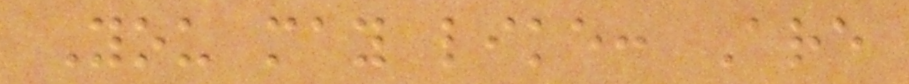You may like: Are
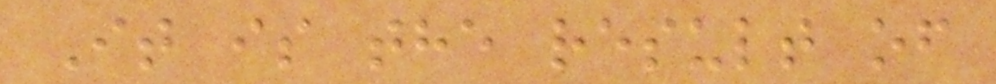It is the result of
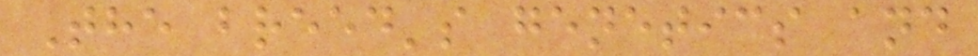The breed's genetics and
